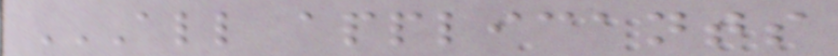ALL APPLICANTS
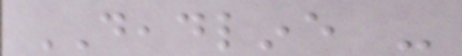DEADLINE -
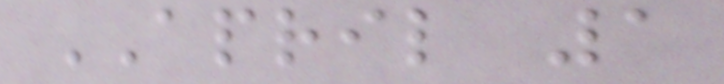APRIL 1
